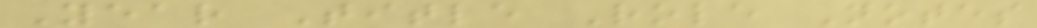Year Title Role Notes
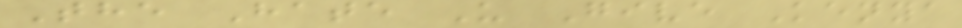The Hate U Give Kenya
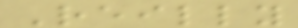Reilly
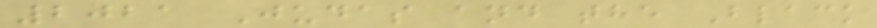2021 Judas and the Black
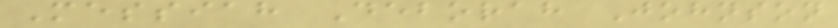Messiah Deborah Johnson
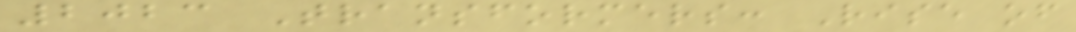2023 Transformers: Rise of
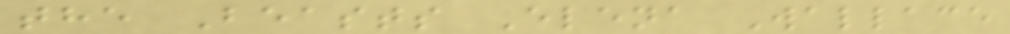the Beasts Elena Wallace
